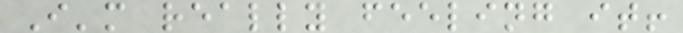I'm really feeling it!
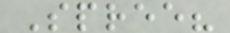Spree?
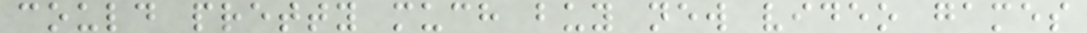could pretty much buy new video games
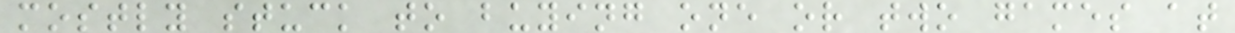mostly stuck to buying one or two games at
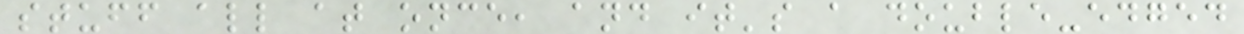stuff all at once, and it's a double-edged
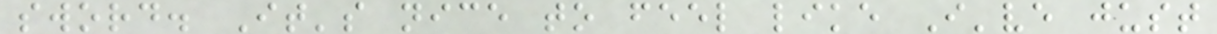sword. It's nice to feel like I've just
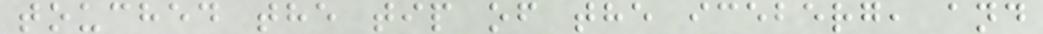touched the tip of the iceberg, and
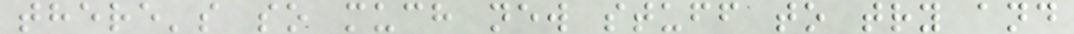there's so much new stuff to try and
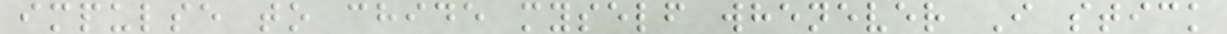impulse to chide myself whenever I stick
